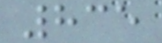835
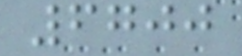6700
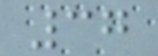37
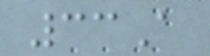33A
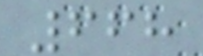668
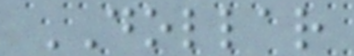DOLLAR
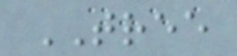TREE
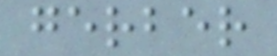gerber
